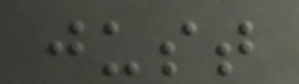just
